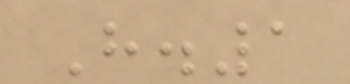H.1
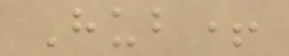Hub+
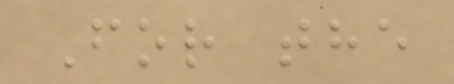For the
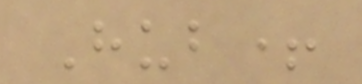Hub+
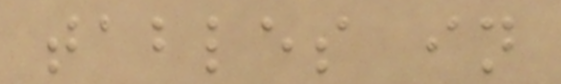tables in
